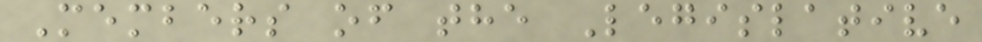Members of the Legislative
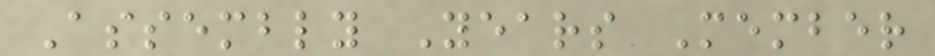Assembly Years Member
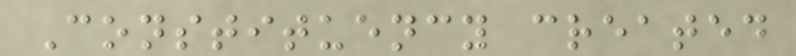Constituency created
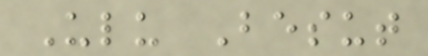Ulu Besut
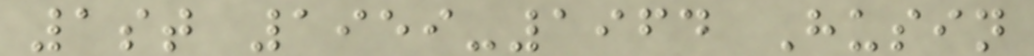1st 1959-1964 Husin
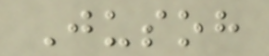Jusoh
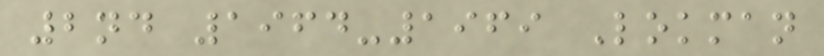2nd 1964-1969 Lokman
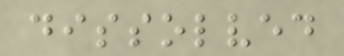dissolved
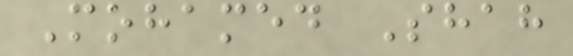Mohamed Shah
